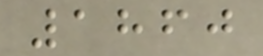1860
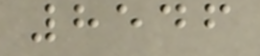8546
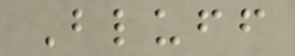Bluff
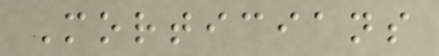Morticians
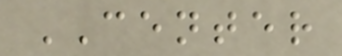CENTER
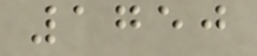1750
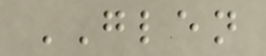GLEN
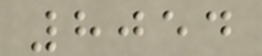8054
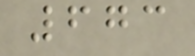673
